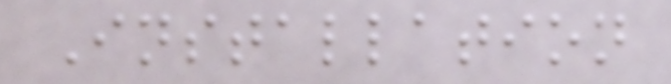Installation
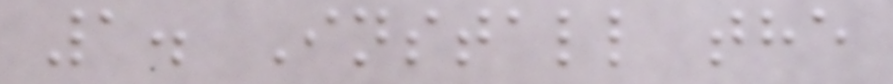1. Install the
